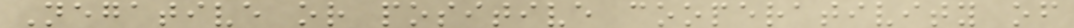Negative or positive cooperativity of
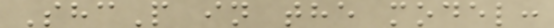ShcP in the model:
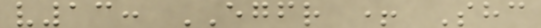v13: EGFR + Shc
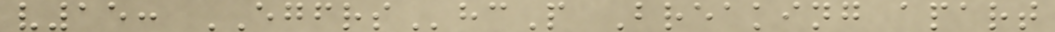v15: EGFRShcP Breaking apart
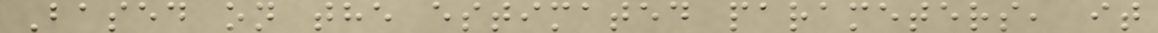Based on the estimated parameters, it
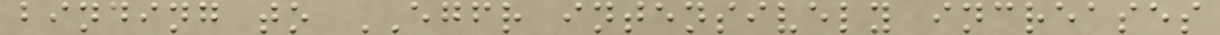binding to EGFR intensively increases
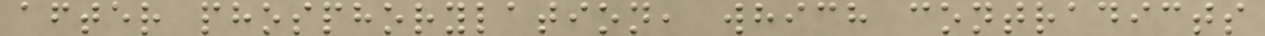after phosphorylation, which contradicts
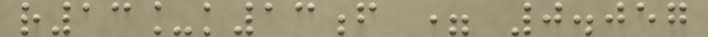r13_k13f = 0.057
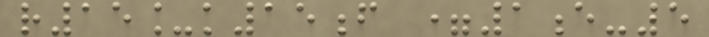r15_k15f =1e-5
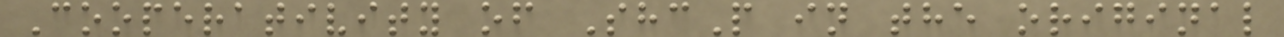Cooperativity of ShcP in the original
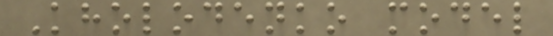Kholodenko model
